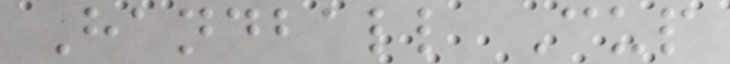Handball Cup
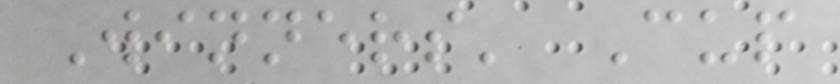Winners' Cup
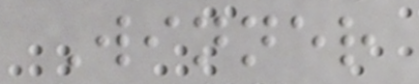Winner
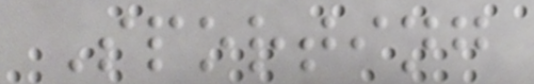Sporting
